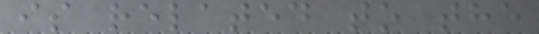is related to the
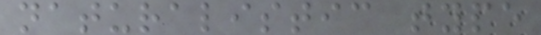naturalistic type
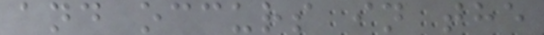and occurs in the
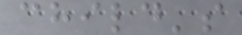child's
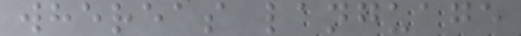whereas language
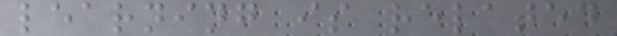learning is related
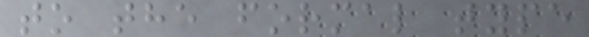to the formal type
